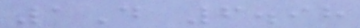1D 6.98
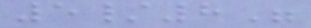5/8"
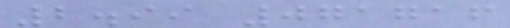2.99 071716
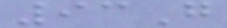93G
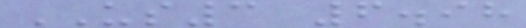US3 6.98
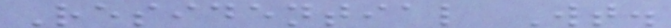Residential Wt.
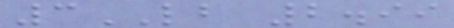3LB 2.99
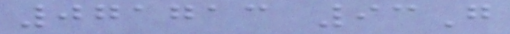071713 93G
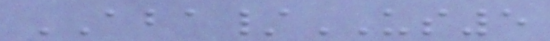ABA/US5
